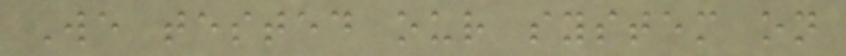We tested our system on
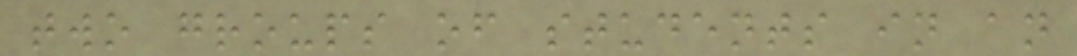two groups of students in an
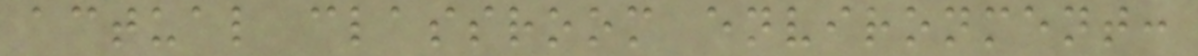actual classroom environment:
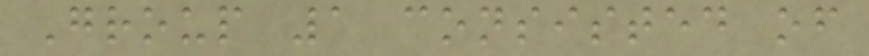Group 1 consisted of
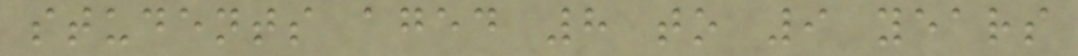students aged 8 to 9 years
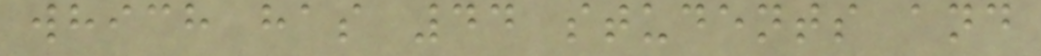which has 44 students and
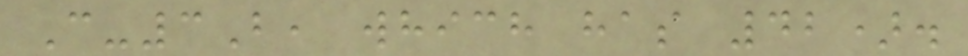C-3B, which has 42).
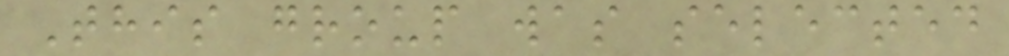This group was selected
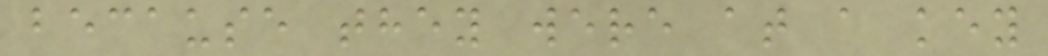because they were at a key
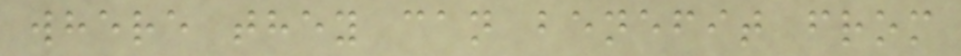where they can benefit from
